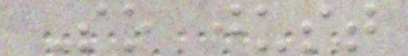So just
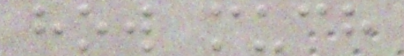how much
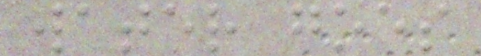water goes
